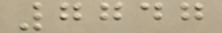7747
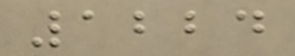1224
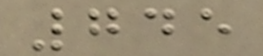745
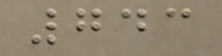743
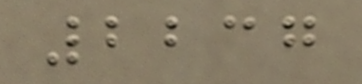2237
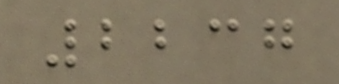2237
